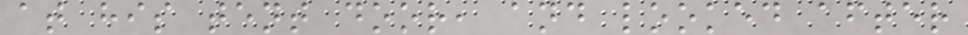at his tent door, and looked after
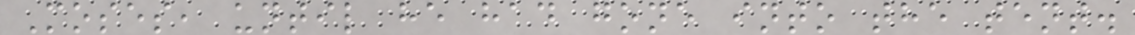Moses, until he had gone into the tent.
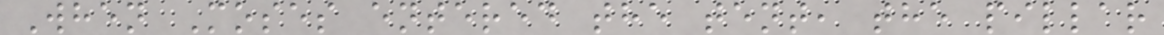When Moses entered the tent, the pillar
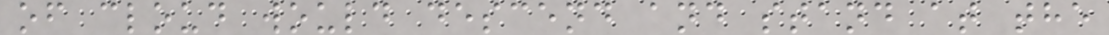of cloud would descend and stand at the
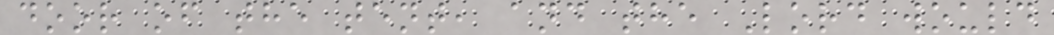door of the tent, and the Lord would
